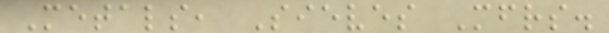Metals, Sieves Mfrs.
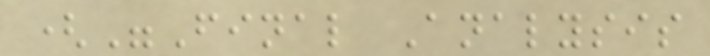("Final Analysis
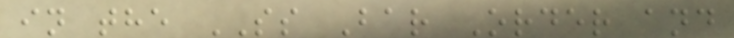in the SS Bar Order and
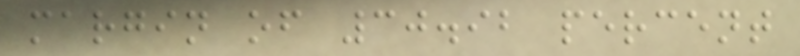margin of 30.92 percent
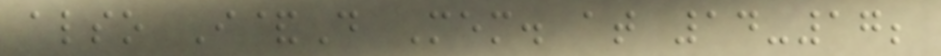also I&D Mem. at 14-17;
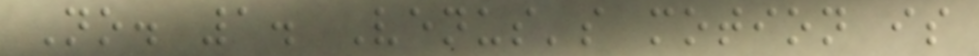No. 1. Venus's motion is
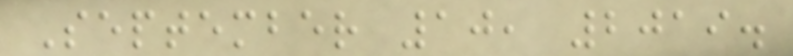September 10, 2019.
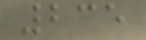235
